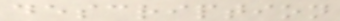description
